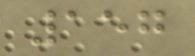157
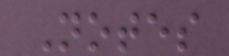Notes
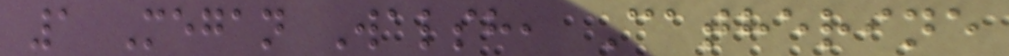1 Megan Walsh, Catherine
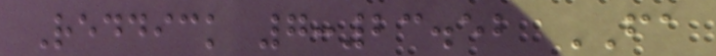Reddick 7:23.52 FA
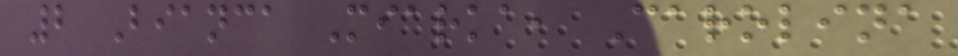2 Bianca Miarka, Carolina
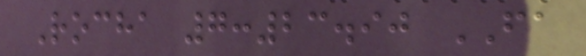Rocha 7:23.90 FA
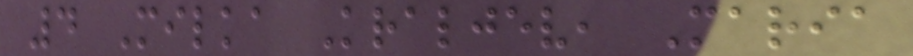4 Milka Kraljev, Maria
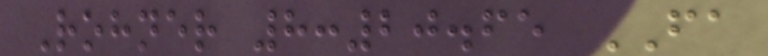Rohner 8:20.65 FA
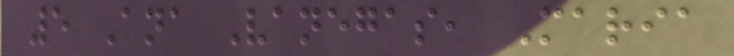5 Ana Vanegas, Maria
